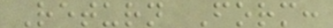Return Form:
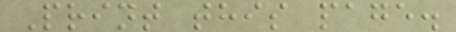Print this page.
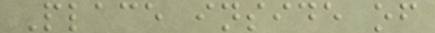Place inside of
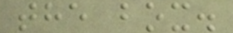the box.
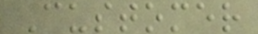Customer
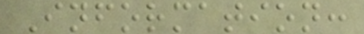Information:
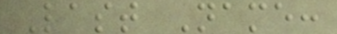Last Name:
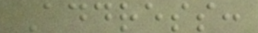Address:
